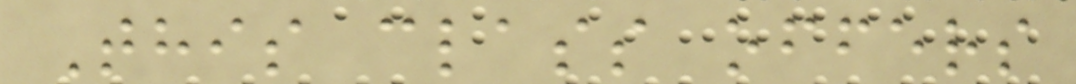This class offers
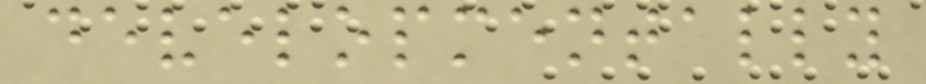developmentally
